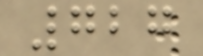727
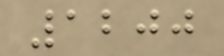1200
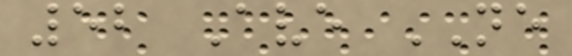52 Ave NE
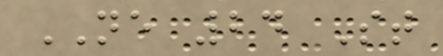NE 24 St
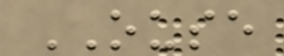OUSE
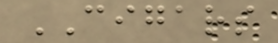CIGARS
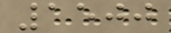1500
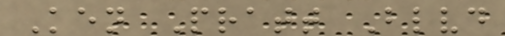Ken Pratt Blvd
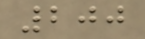200
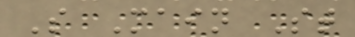S Main St
